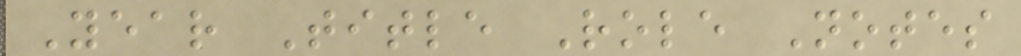Year Title Role Notes
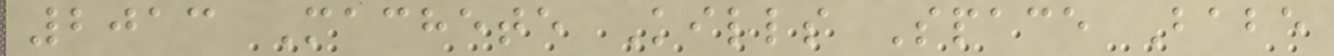2013 Machete Kills Space Babe
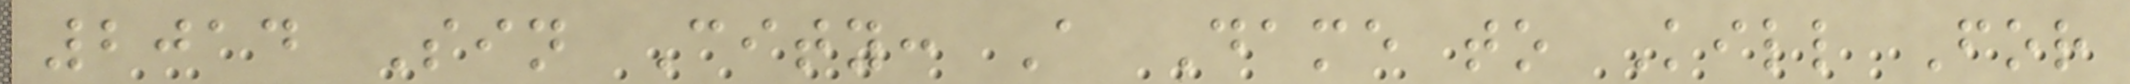2014 Sin City: A Dame to Kill For
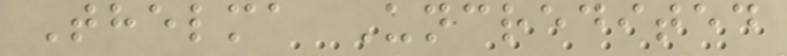Thelma Uncredited
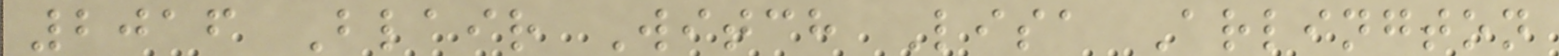2016 Blair Witch Lisa Arlington
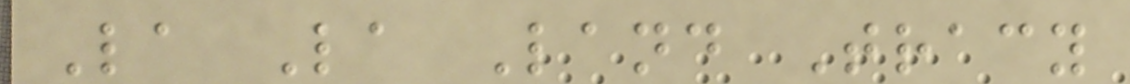La La Land Tracy
